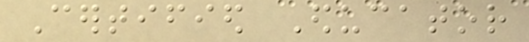Certified Educator
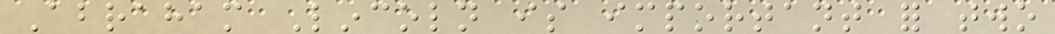Abraham Lincoln is important for two
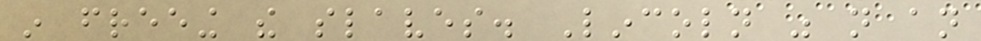in freeing the slaves. Lincoln was not an
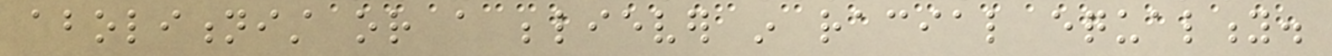abolitionist or a believer in racial equality.
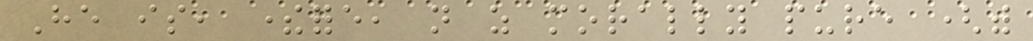He is, therefore, not as morally pure (with
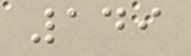149
